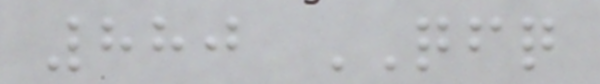880 QFQ
